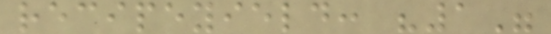recipeyield: "1"
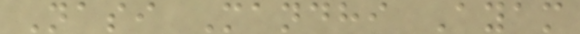Nasi Mandhi Ayam
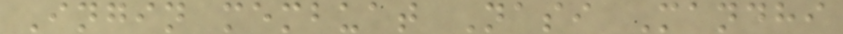Ingin membuat Nasi Mandhi
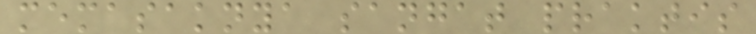memasaknya sangat praktis
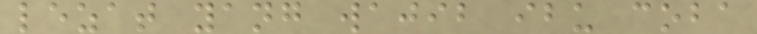lezat yang wajib ibu coba
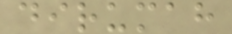dirumah
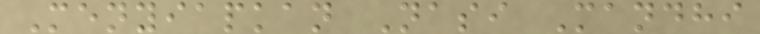Menyiapkan Nasi Mandhi
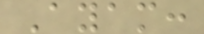Ayam:
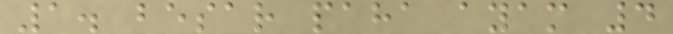1. besar paha ayam 4
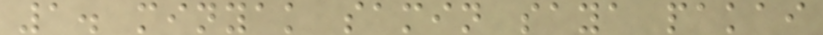1. minyak samin saya pakai
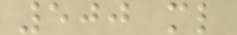500 ml
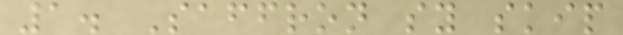1. Saffron sy skip
